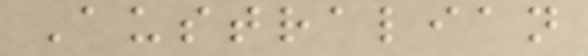Australian
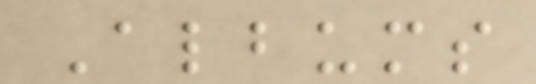Albums
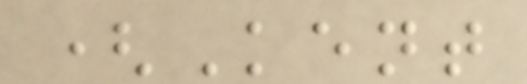(Kent
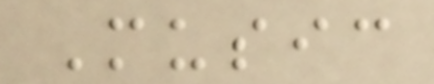Music
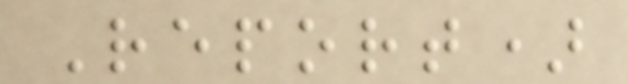Report)
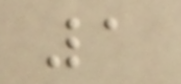1
